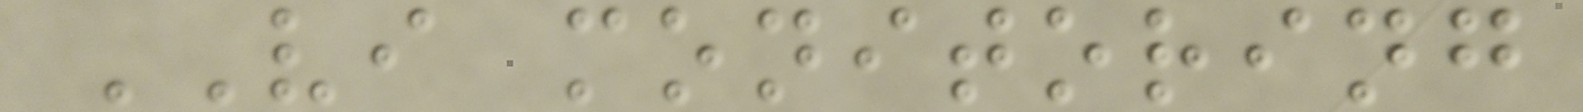VI monitoring
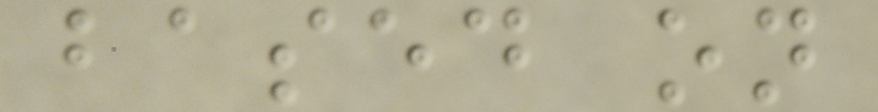based on
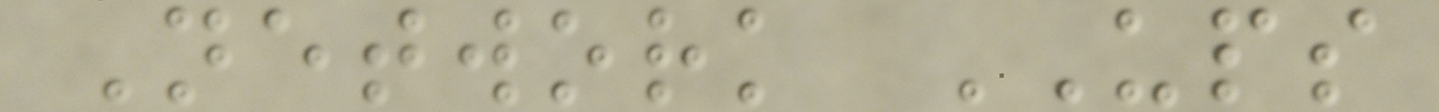Network UPS
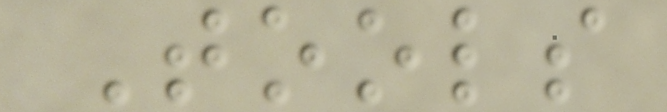Tools
